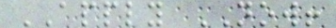APPLY NOW!
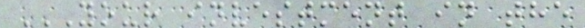YOUR INVESTMENT IN THE
